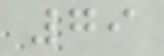79
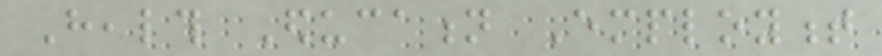Health Education Employment
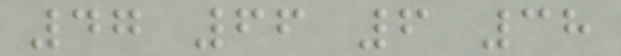47 66 6 38
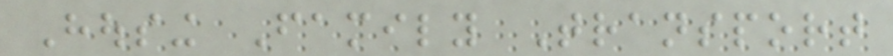Housing Family Transport
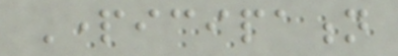Participation
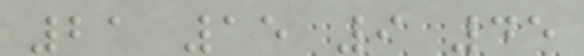21 15 9 45
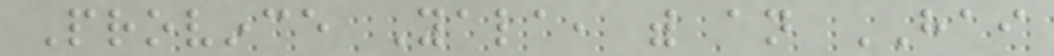Province Yala, with an HAI
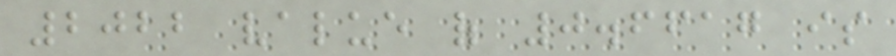2022 value of 0.6617 is
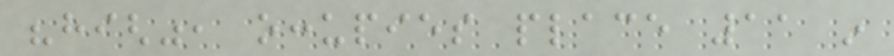"high", occupies place 11 in
